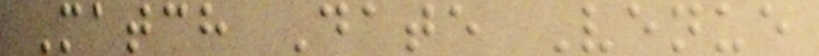Match Date Venue
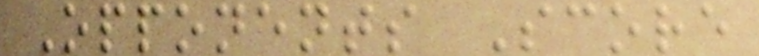Opponents Score
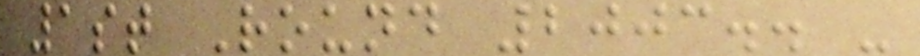1st Round 2003.. -
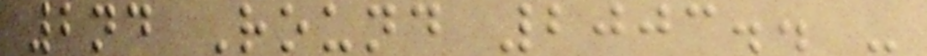2nd Round 2003.. -
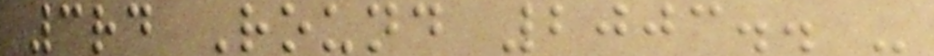3rd Round 2003.. -
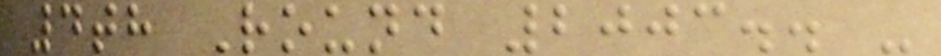4th Round 2003.. -
